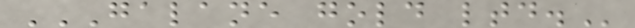GALANE GOLD LTD.
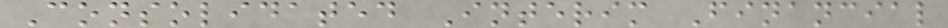Consolidated Interim Financial
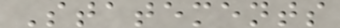Statements
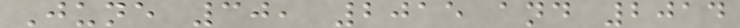June 30, 2015 and 2014
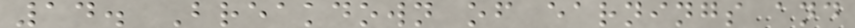14. Breakdown of earnings and
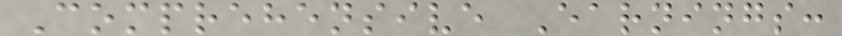Comprehensive Earnings:
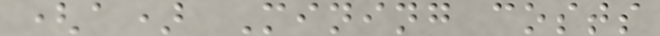(a) Mining costs
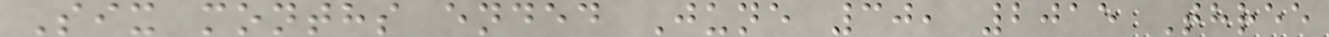Six months ended June 30, 2015 Three
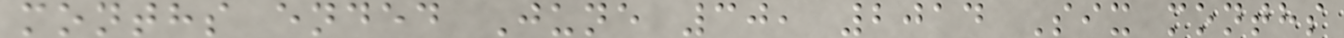months ended June 30, 2014 Six months
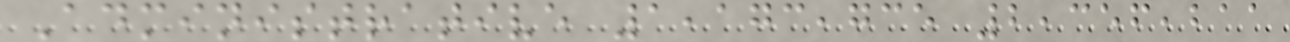Administrative 1,173,735 2,356,211
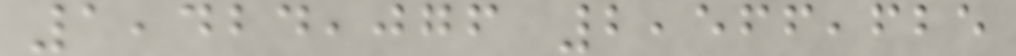1,424,076 2,566,625
